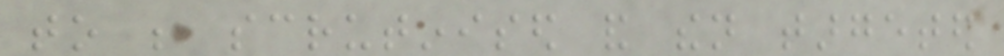to be scrutinised and then targeted
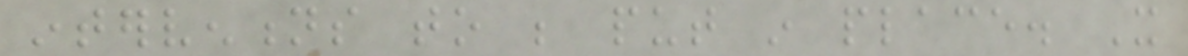interventions to be put in place. It
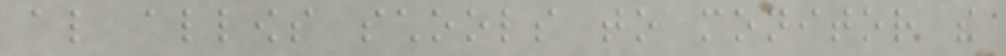also allows schools to monitor the
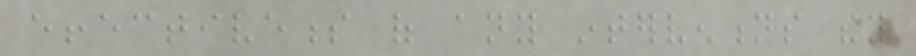effectiveness of any interventions they
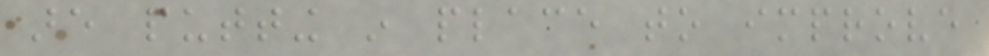are putting in place to improve
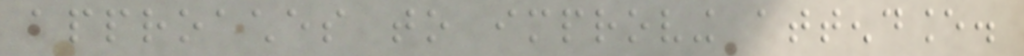approaches to improving attendance.
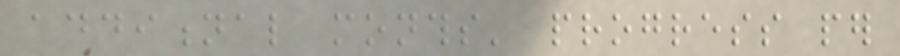additional months' progress per
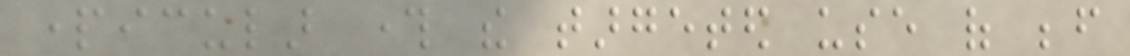particular through the targeted use of before
